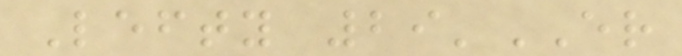Lefty 29'ER
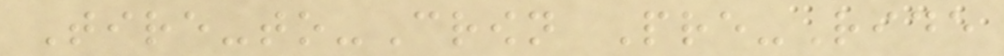Tire-to-Crown Pre-Ride
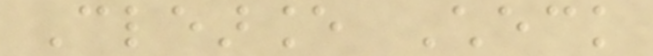Clearance Check
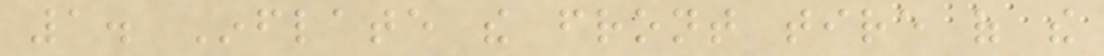1. Inflate the front tire of the
